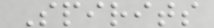Spirits
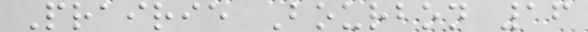Prairie Bourbon 16
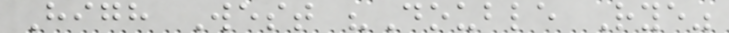High West "Double Rye"
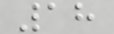18
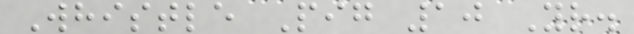Whistle Pig 10 Yr.
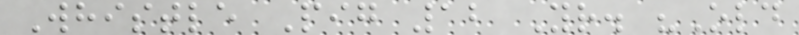Whistle Pig 12 Yr. "Old
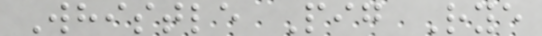Whistle Pig Rye
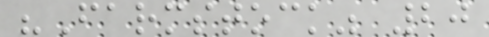"Farmstock" 20
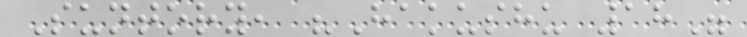Suntory, "Hakushu 18"
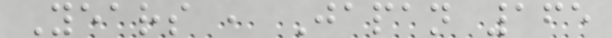Years , Japan 165
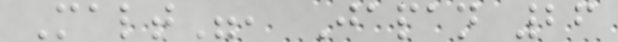Malt", Japan 26
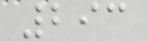293
